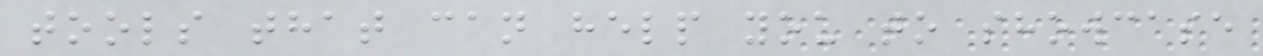tools that can help you to showcase
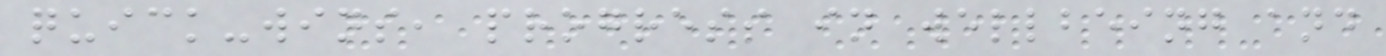quick-wins, progress in wellbeing and
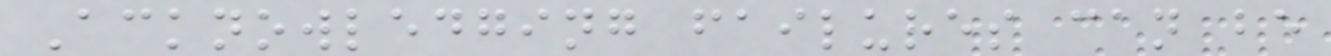Acknowledging failures can be
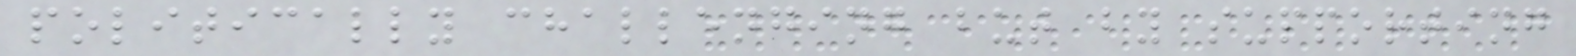politically challenging but by supporting
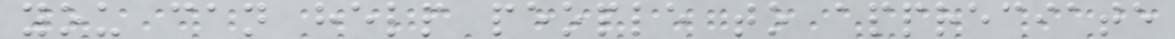you can help people to appreciate
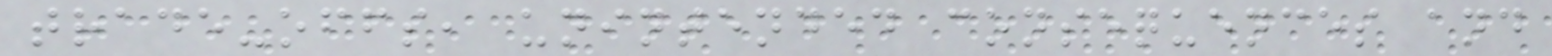trade-offs, unintended consequences and
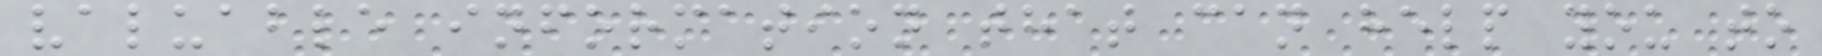valuable information that can help you to
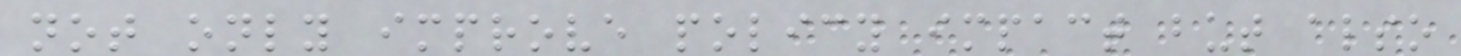not only improve policy impact but also
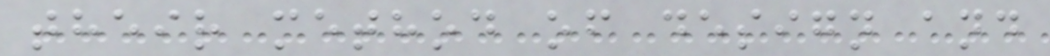their method of design and
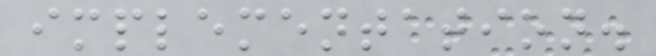implementation.
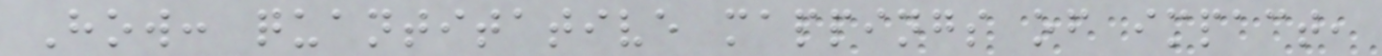How: quantitative mappings of impact,
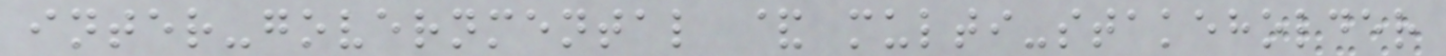inter-governmental & multi-stakeholder
